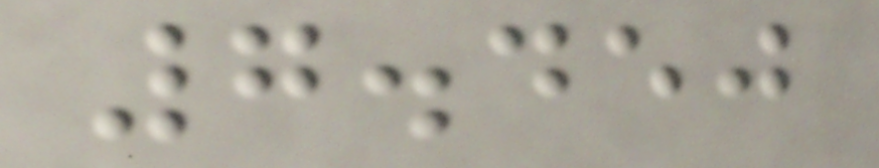7.450
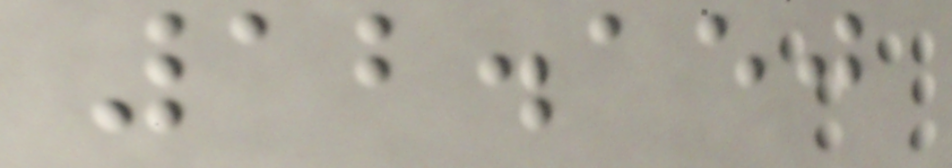12.150
